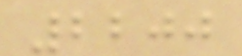2200
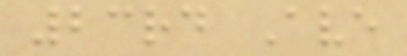23rd Ave
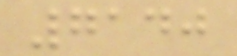7140
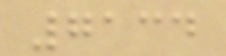7134
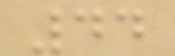44
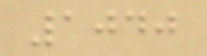1040
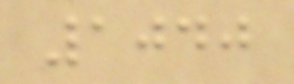1040
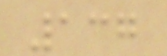137
